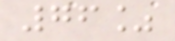76%
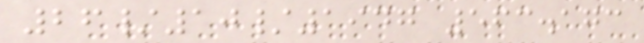26/10/1947 563.173
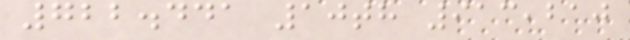722.441 10th 913,210
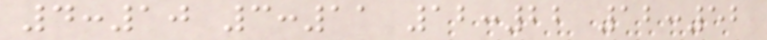4:10 3:11 12:22 12:52
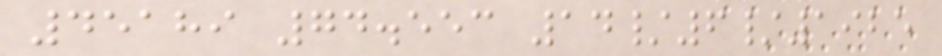45189 74.553 14/6/1925
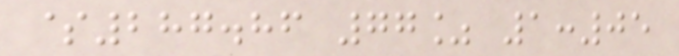$287.86 77% 1:05
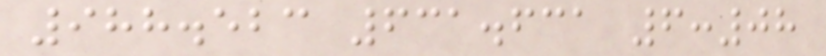988.523 631.631 6:08
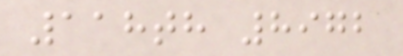118th 8972
